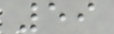59
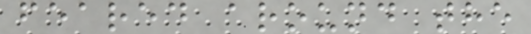feared around the
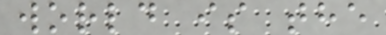world is the
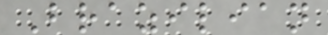Brazilian
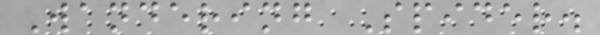Wandering Spider.
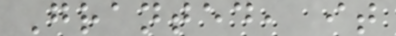Granted, it
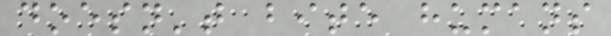doesn't bite humans
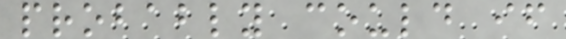probably could if
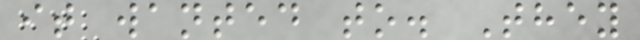it wanted to. They
